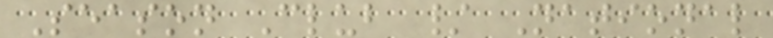Season Club / National
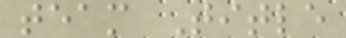team Title
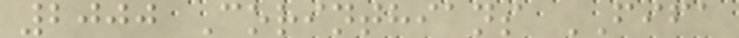2000 Corinthians FIFA
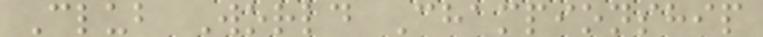Club World Championship
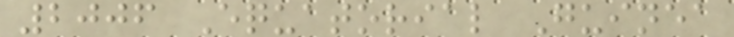2006 Equatorial Guinea
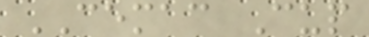CEMAC Cup
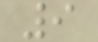9
